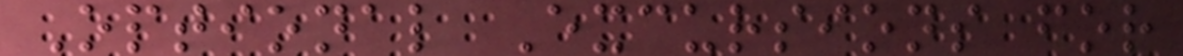Optional Excursions for
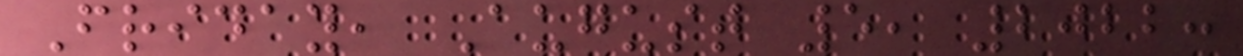Friday, August 5, 2022:
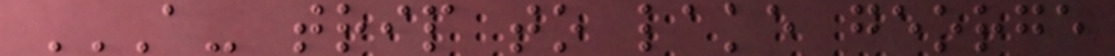A- TRIP TO LAKE GEORGE
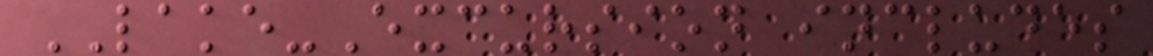LAKE-Excursion includes
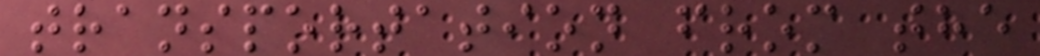transportation from the
